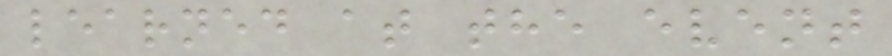learned at the event
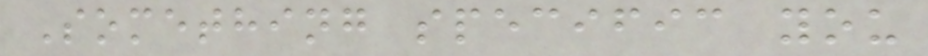Something specific you
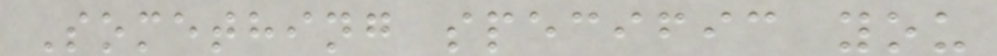Something specific you
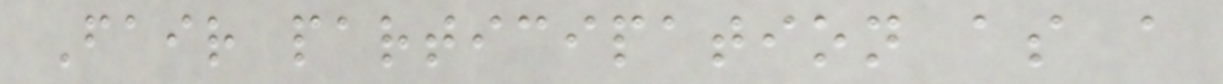Fair participation as a
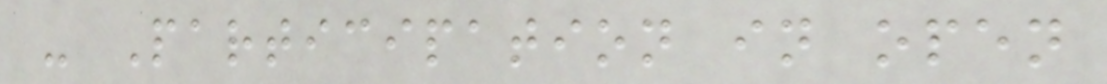- Participation in open
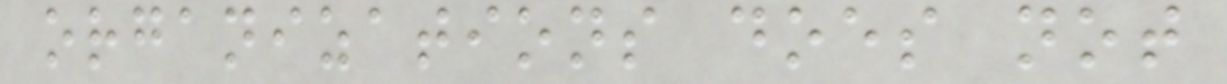organizations does not
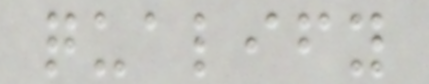qualify
